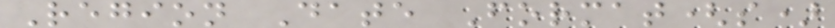Region Date Format(s)
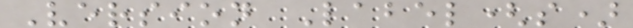Version Label(s)
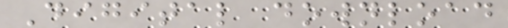Digital download
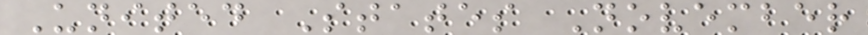United States November
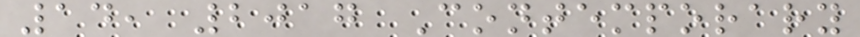14, 2017 Contemporary
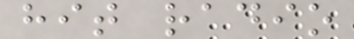hit radio
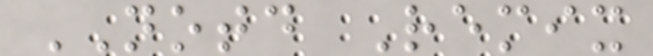NOTD Remix
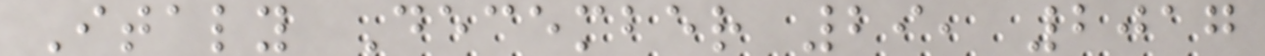Italy December 29, 2017
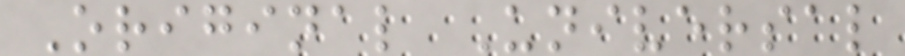Original Universal
